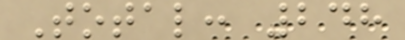Total: 248
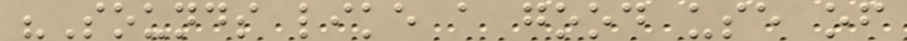"Sounds like a good use of
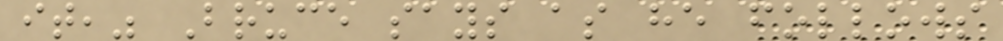it," Bruce says as he follows
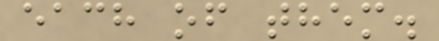each of them.
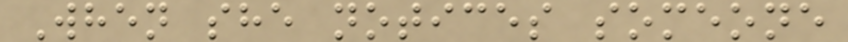When she notices someone
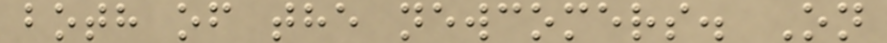both of the newcomers. On
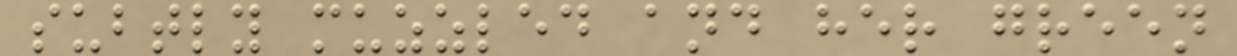subtly muzzled and her green
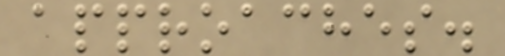approaches.
